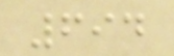694
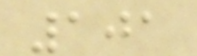101
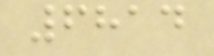6814
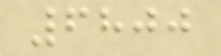6800
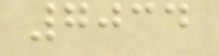7034
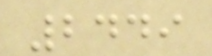2449
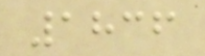1836
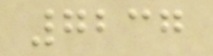7237
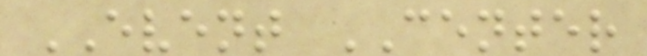EVENT CENTER
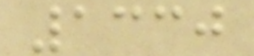1330
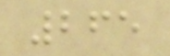265
